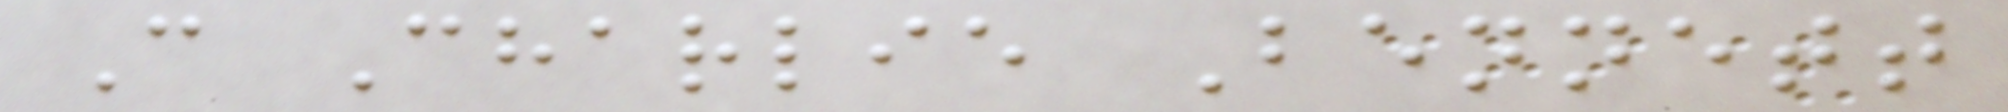C Charlie Bennett
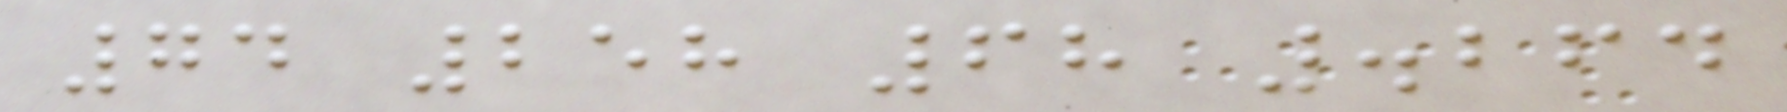74 258 68 .264
